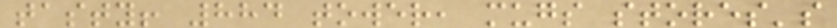tasty! 884 tower, mugs stores's
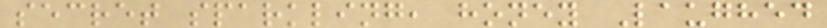secret sparkling, honey Laughed
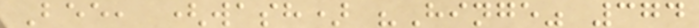Bee, (wash) "Hinge" 374
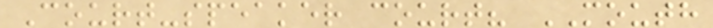Court-speaker court? MOUTH
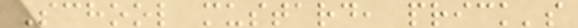School mustard, prick's
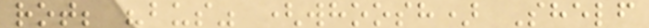rot; "bus" (whoosh) Shelf
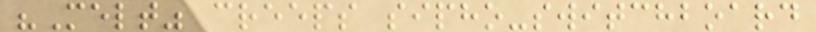"Melt" creeps sipho-switchboard
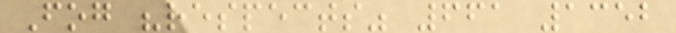Fog "respects" 661 1352
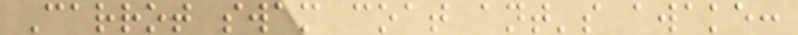Carrot swam coat ant's awake:
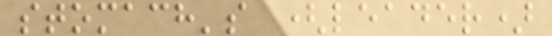stomach's (leader)
